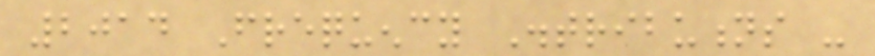2014 Frequency Distributions -
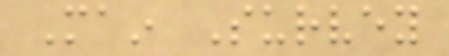Main Survey
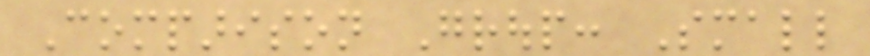Comparison Group: Small
